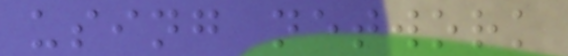using network
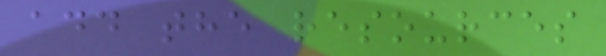add the resources
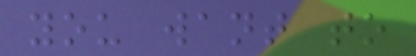you want to
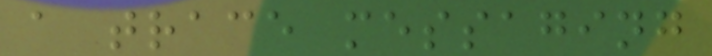a trace messaging
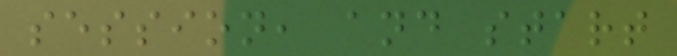session, and start
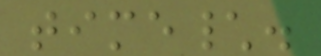time\.
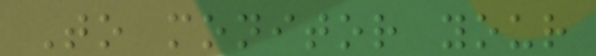To monitor your
